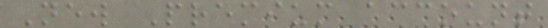New Premium account
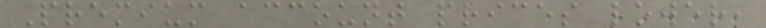Premium account prices lower,
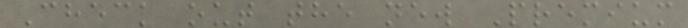Check out the new Premium
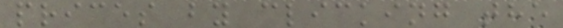prices by clicking the
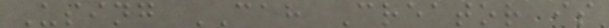Using CAH Creator is
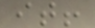it!
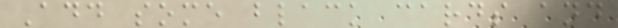Add some black cards and
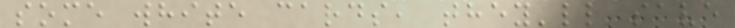some white cards, they'll save
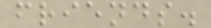friends.
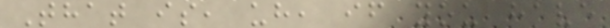That is, uh, if you have
